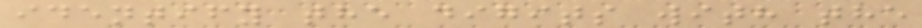identify the digits with the
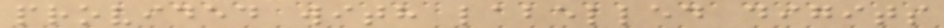provided with labelled digits
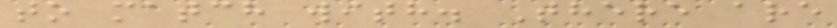to match with. There are
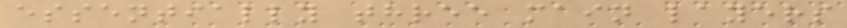essentially three main layers
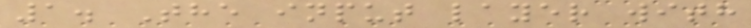1. The input layer with
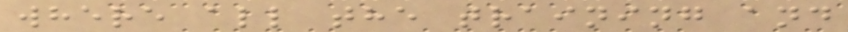where all the training and
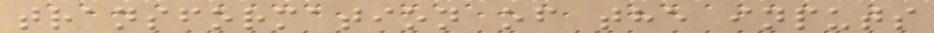transformation of the inputs
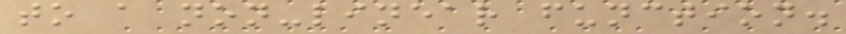to a non-linear function.
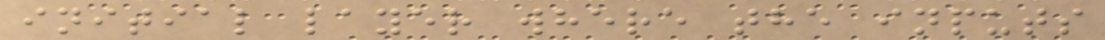initial layer where the inputs
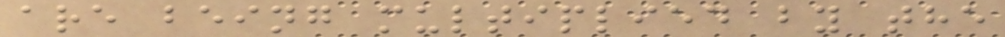are being multiplied by the
